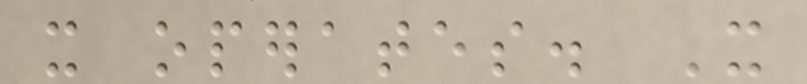it operates. It
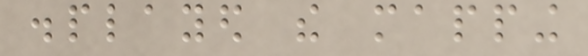displayed the mapping
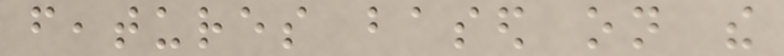features based on the
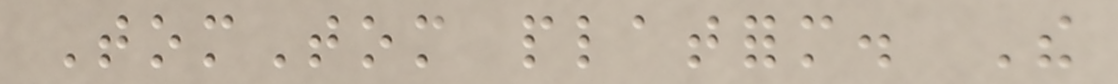TomTom platform. The
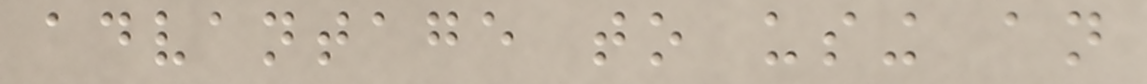advantage to using an
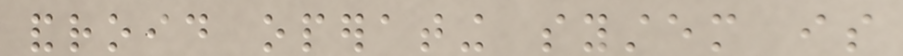android operating system is
